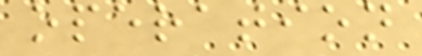operation
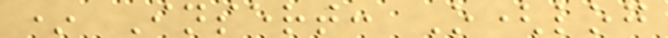* Insert: O(log
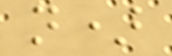n)
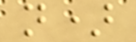n)
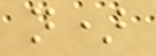n)
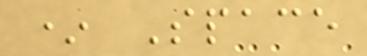* Space
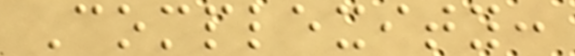Complexity:
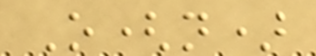O(n)
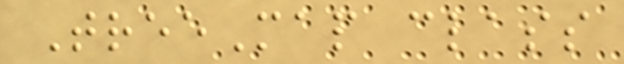TreeMap class
